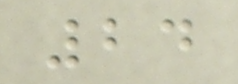24
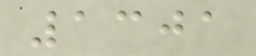1301
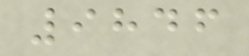9846
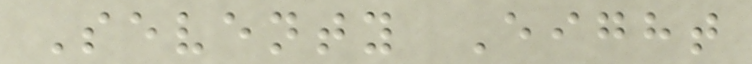Seventy Eight
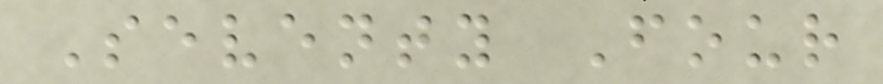Seventy Four
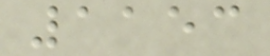1153
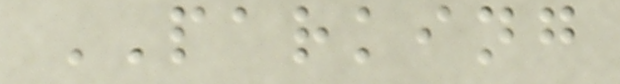PARKING
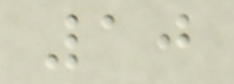10
